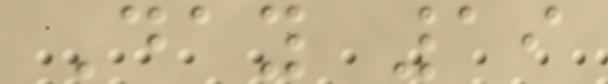Day 19
